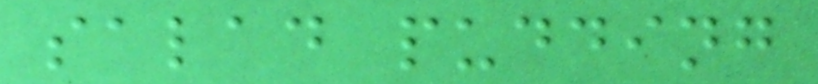salad pudding
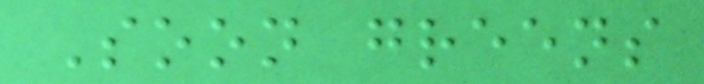Soon greens
